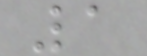1
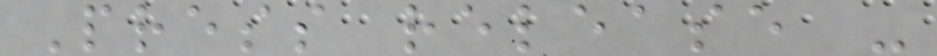Press release -
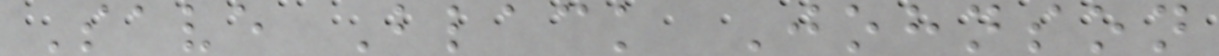Save Black Johnson
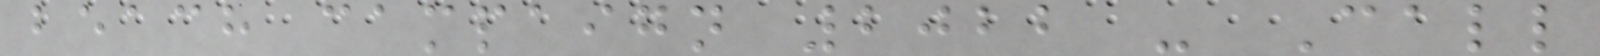beach campaign 2022 - Call
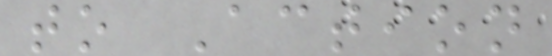to Action
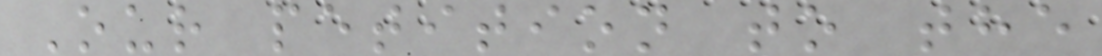Our petition to the
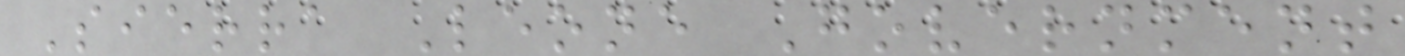Sierra Leone Government
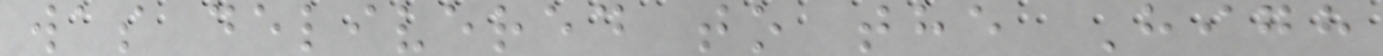was delivered to the High
